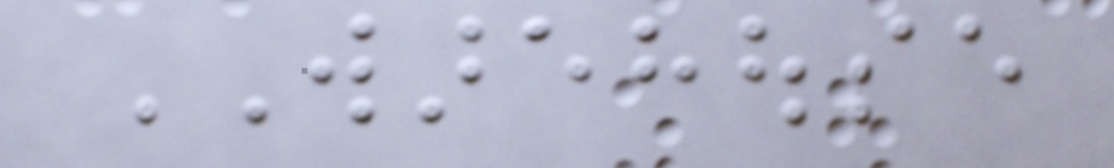WAREHOUSE
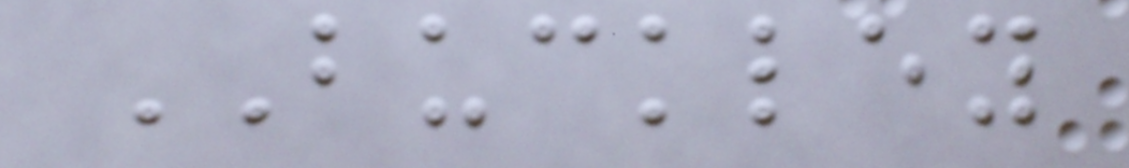BUCKLEY
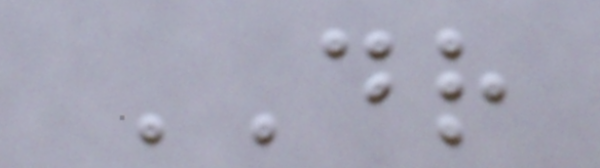DR
